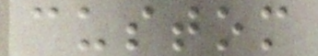custom
